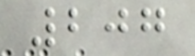207
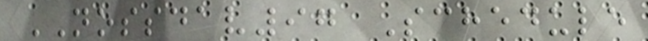NOSSDAV97 Schedule
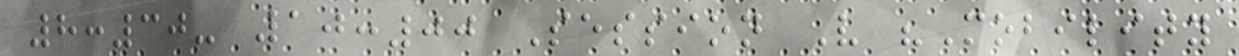8:30- 10:00 Session V "Mobility
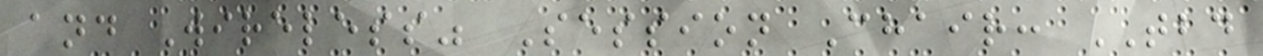and Wireless" Session Chair: TBD
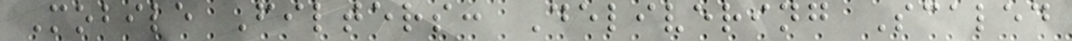Mobile Filters: Delivering Scaled
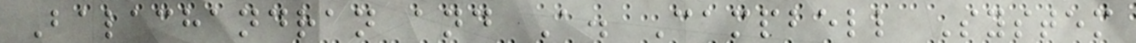Balachandran and A. Campbell System
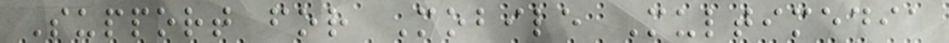Support for Mobile Multimedia
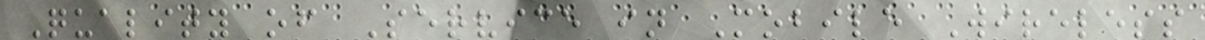Quality of Service in Mobile Wireless
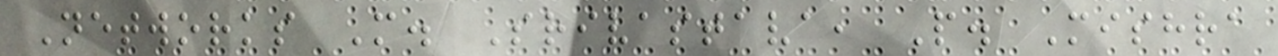Networks M. Srivastava, P. Mishra
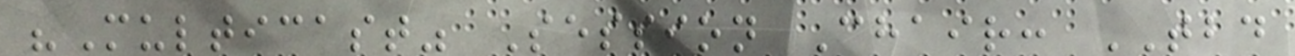"Multicast" Session Chair: TBD
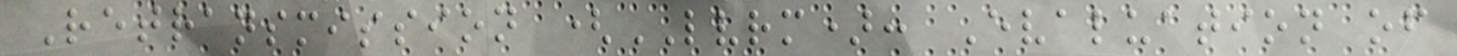Retransmission (LVRM): Evaluation of
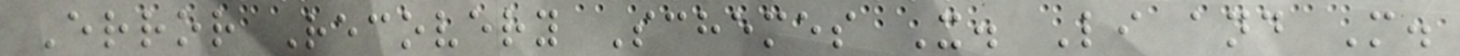Error Recovery Schemes X. Li and M.
